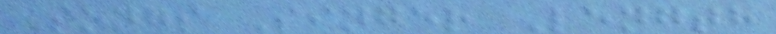Songs Singer Length
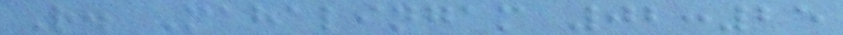R. Mahalingam 02:25
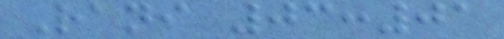Rani 03:01
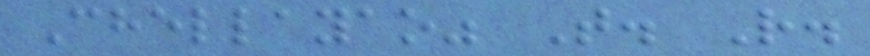Chellayao" T. R.
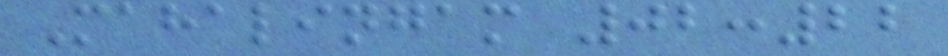Mahalingam 02:22
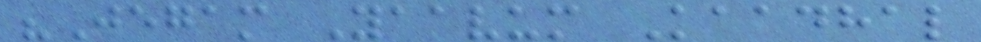"Jegam Yaavum Kaadhal
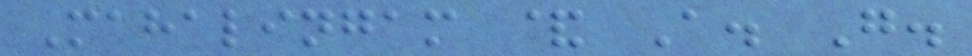Mahalingam & A. G.
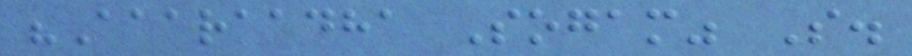"Aaaraadha Sogam" S.
